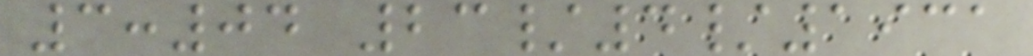3:04 23/4/1931
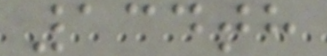134th
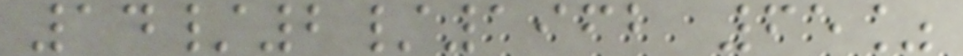14/2/1962 65%
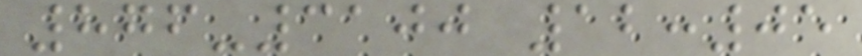876-3100 12:05
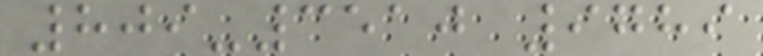809-3510 9789
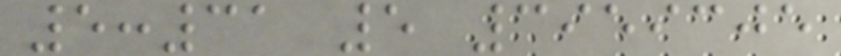5:31 5 3959305
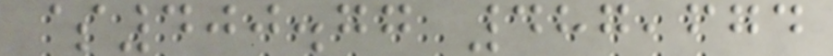$400.77 487,674
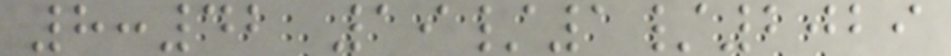8:42 19/1/2029
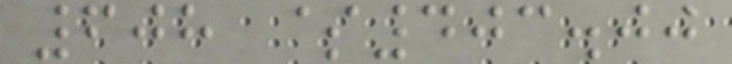608 $403.00
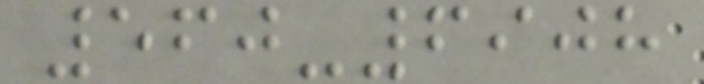560-6908
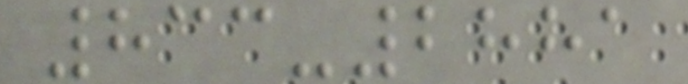833-2881
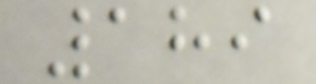189
